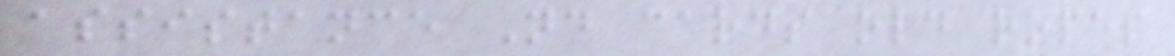assistance Nd cards old ropes
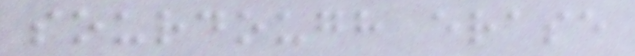sourdough erase
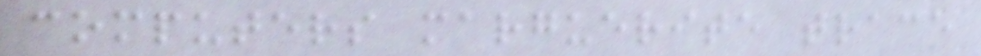computers marguerite trace
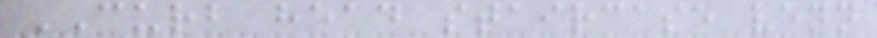CURB head staircase venn
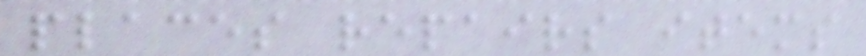places repairs items
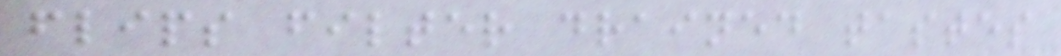flips filter drained tastes
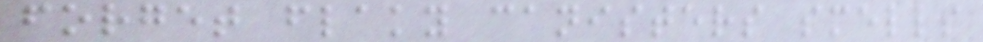forget flaky canisters smells
